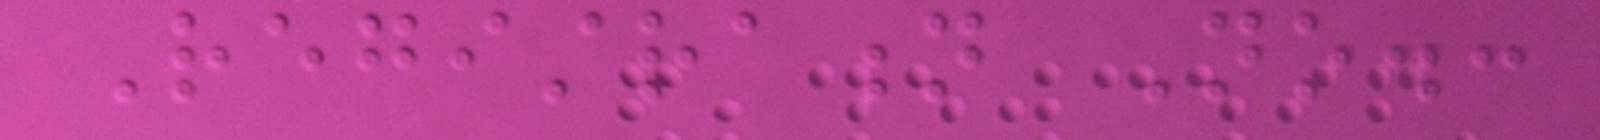Registration No.:
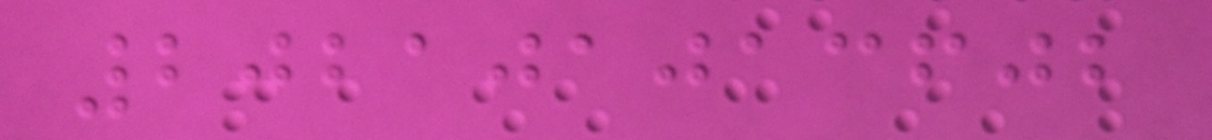202101013602
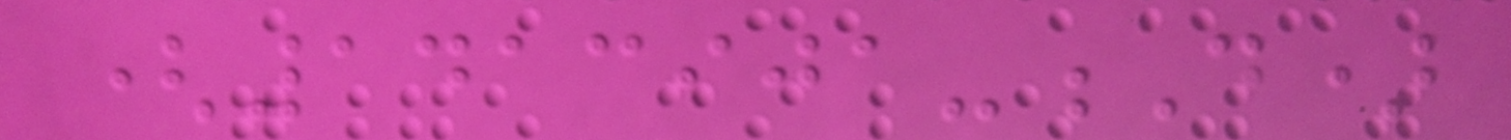(1413901-D)
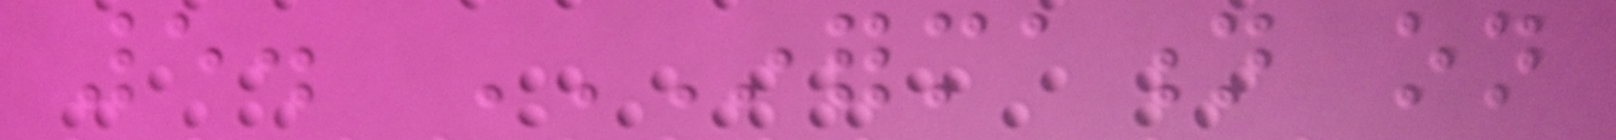5. INFORMATION ON
